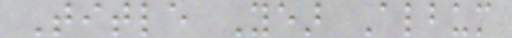Title Year Album
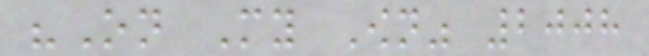"On My Own" 2008
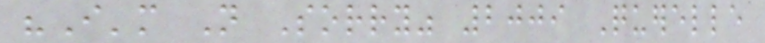"I'm Not Sorry" 2009 Querelle
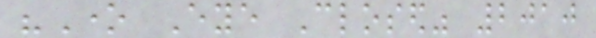"One Eye Closed" 2010
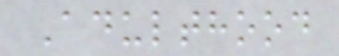Adulthood
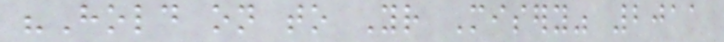"Hold on to Your Misery" 2011
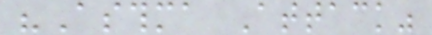"Asthma Attack"
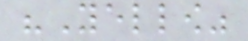"Yellow"
